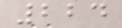224
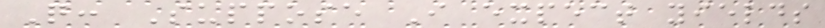Q: Suppose I expect yields
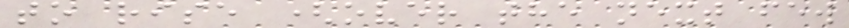to rise (over the next few
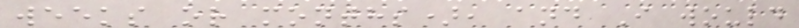weeks or months), and I would
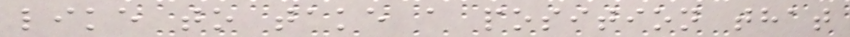like to take a position that
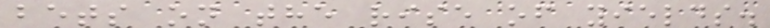bets on the rise of yields.
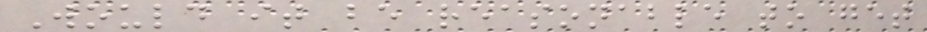Would it be reasonable to get
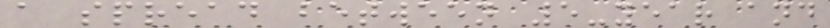a spread between 5-year and
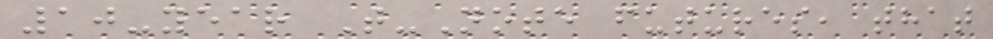10-year T-Note futures, that
